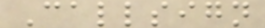Callsign
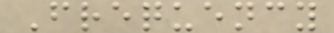Frequency
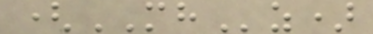(MHz)
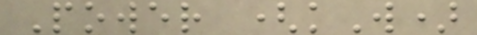Power (kW)
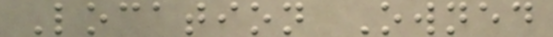Location Owned
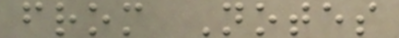from Notes
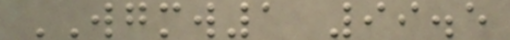WGMW1 99.5
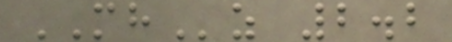MHz 2.2
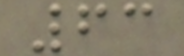63
